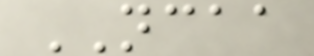NCAA
